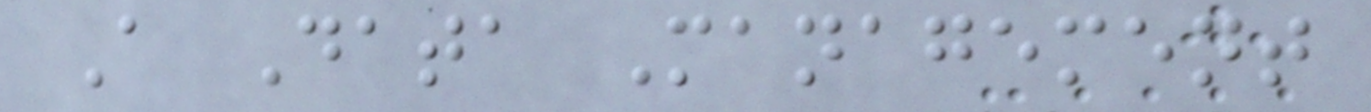A Data Management
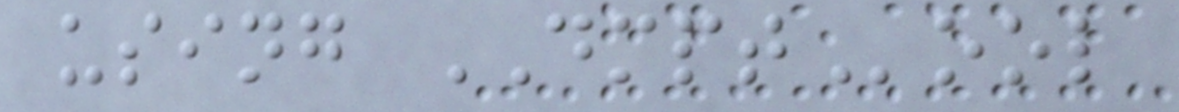using DMPTool
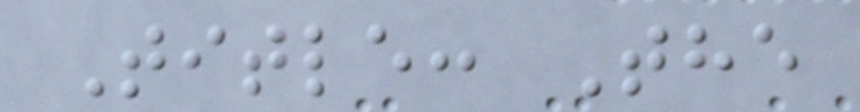Title: The
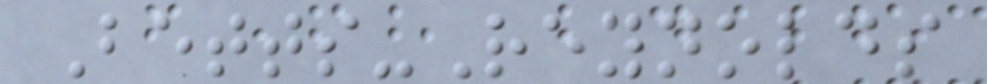Betts-Reynolds
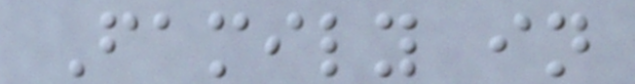Family in
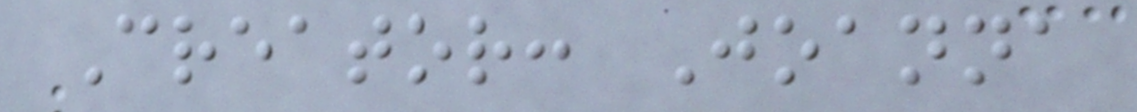Creator: Joanna
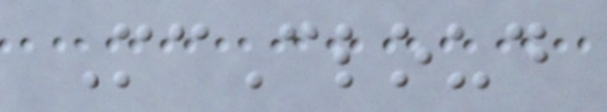McCloud
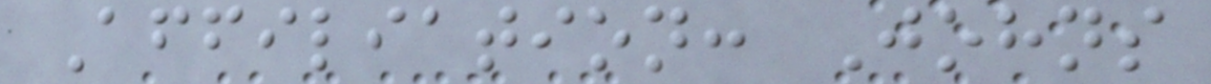Affiliation: Johns
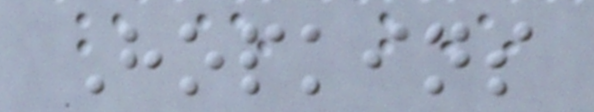Hopkins
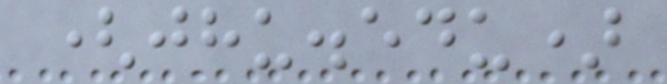(jhu.edu)
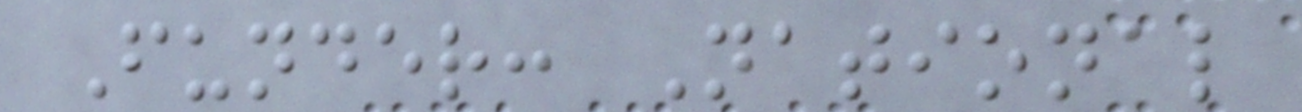Funder: National
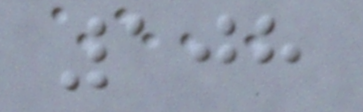108
